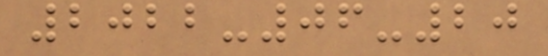2022-06-20
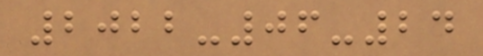2022-06-24
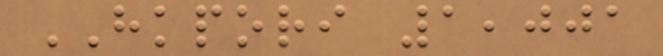HKPORI 1,001
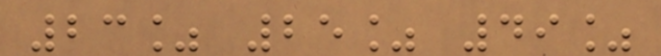23% 25% 49%
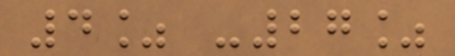4% -27%
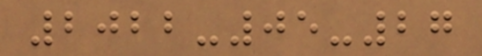2022-05-27
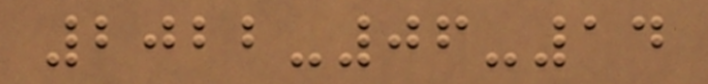2022-06-14
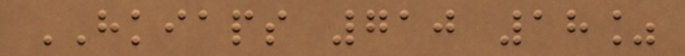HKIAPS 710 18%
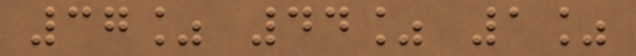37% 44% 1%
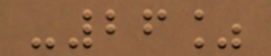-26%
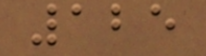125
